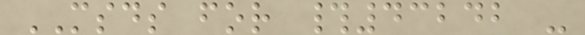MSDS for #43242 -
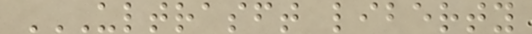ULTRASFT LIBERTY
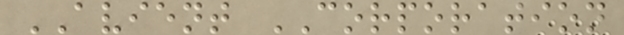AVIENT CORPORATION
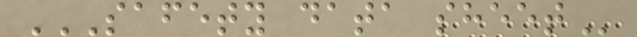SAFETY DATA SHEET
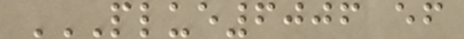PLUE6006 EF
